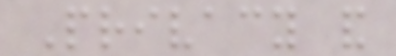Privacy and
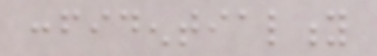confidentiality
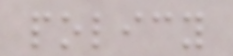policy
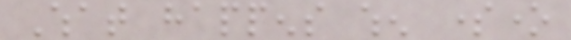What happens when someone
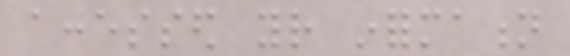accessed your information
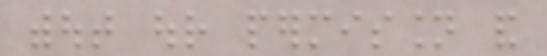without our permission and
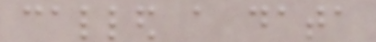called a data
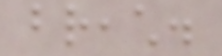breach.
